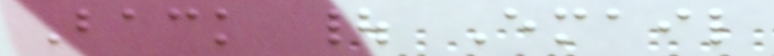Back | Email
